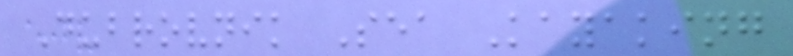Dubrovnik Sea Kayaking
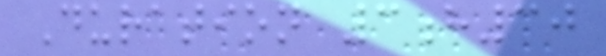Duration 3h30
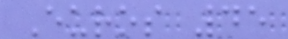Euros 45
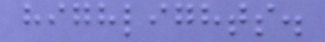highlights.
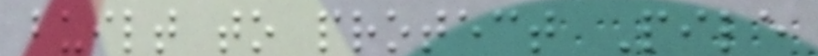built to protect Pile
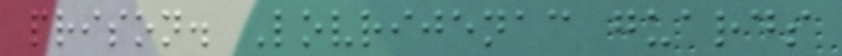prison. Lovrijenac guards
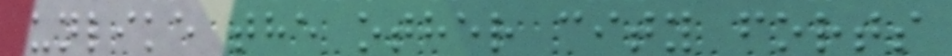unlike the other city forts
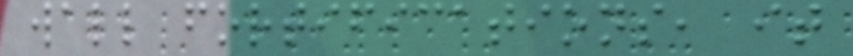wall fortifications, it
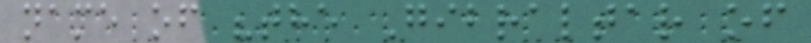name of "the Gibraltar of
